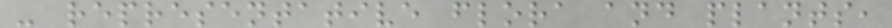- representative flora and plants,
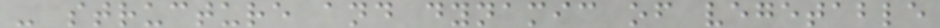- structure and dynamic of vegetable
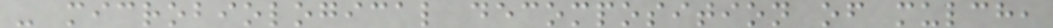- microbiological decomposition of mulch,
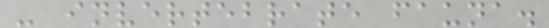- invertebrate fauna.
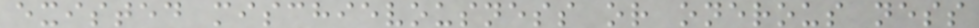existed mischievousness or onerous ness
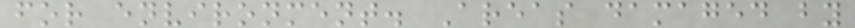for environment. Areas damaged by
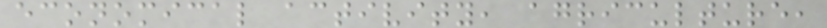economical activity, agriculture,
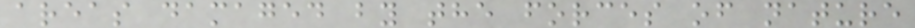areas damaged by the forces of nature
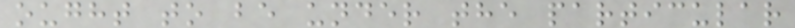ought to be under the particular
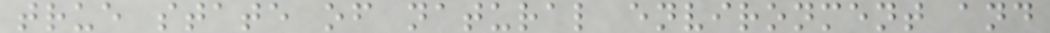true state of natural environment and
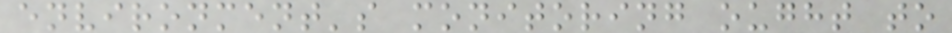environment's monitoring ought to
